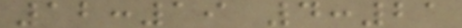12:19 4:21
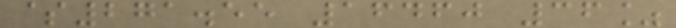$271.55 16460 36%
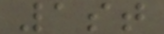1st
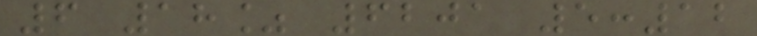6 18% 6201 5:12
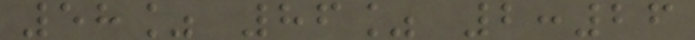58% 86% 2:26
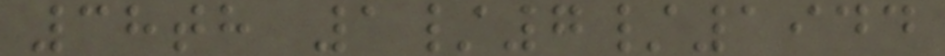38th 1/7/1944
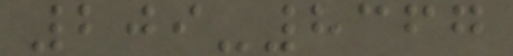209-8367
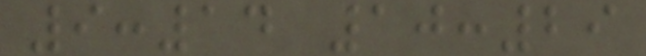9:14 10:29
